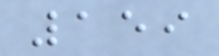159
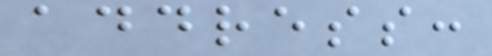address:
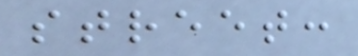street:
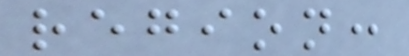region:
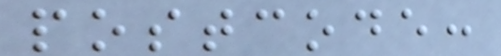postcode:
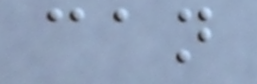can
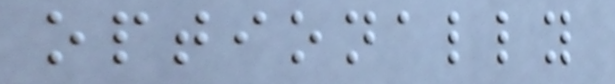optionally
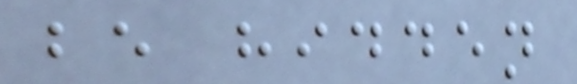be hidden
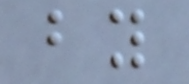by
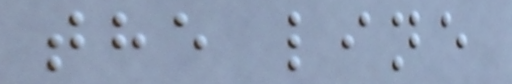the line
